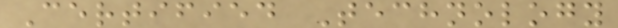Certified Technology
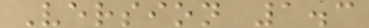Version 1.3
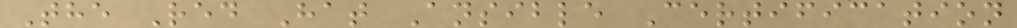The Red Hat Ansible Certification
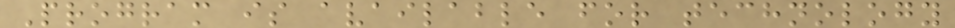Program is available for technology
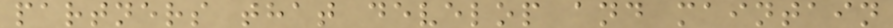partners that develop and maintain
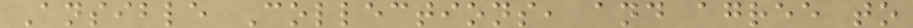Ansible Collections, and agree to
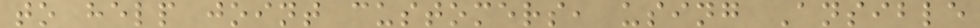to help joint customers, using Ansible
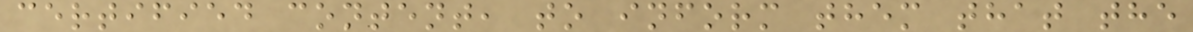certified content, to inform them that the
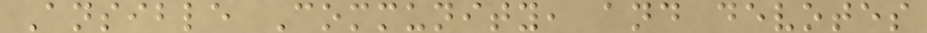Ansible Community, and devotes
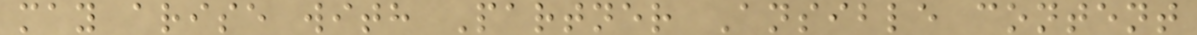may arise with Partner Ansible content
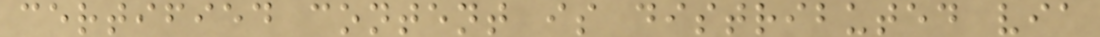certified content is distributed via
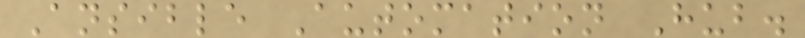Ansible Automation Hub.
